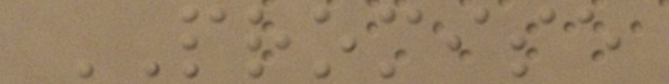PROMISE
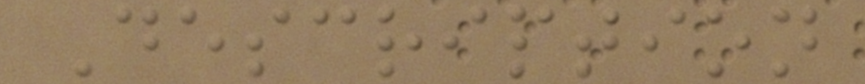Description
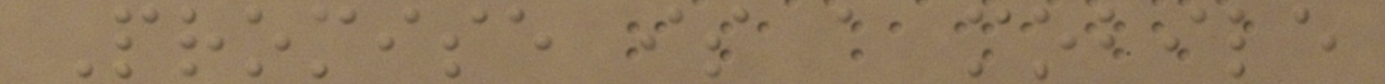Promise is a mobile
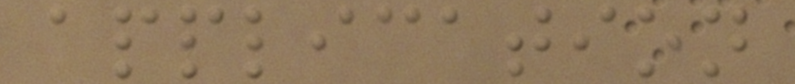application
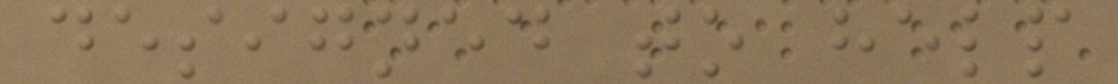designed to help
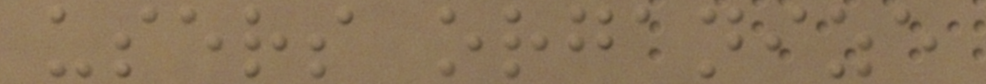users organize
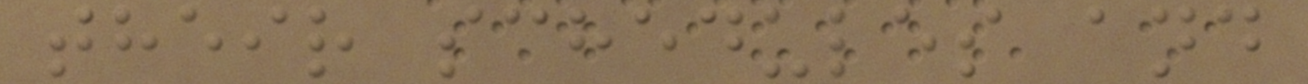their schedules and
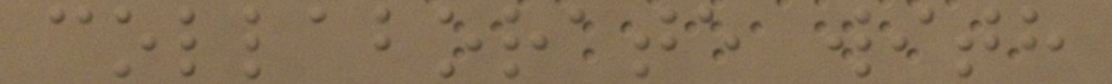collaborate with
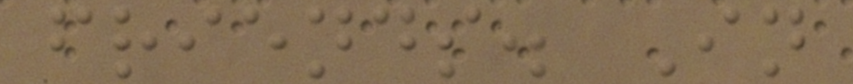friends. In
